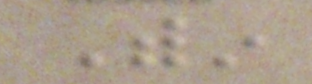Within
